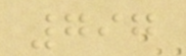797
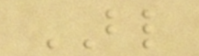BL
